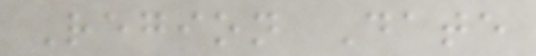Region Date
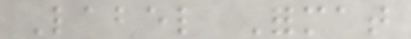Label Format
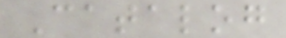Catalog
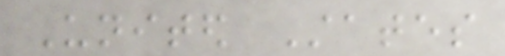United States
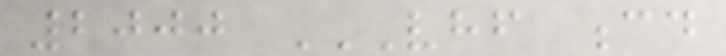2000 VHF CD
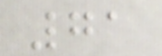71
